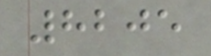8205
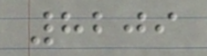8209
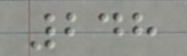248
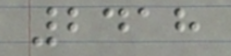2418
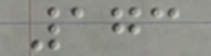173
